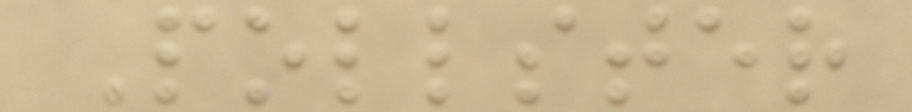Pollster
